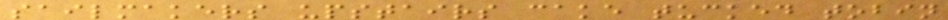sailmakers upstairs cake tucked tobin
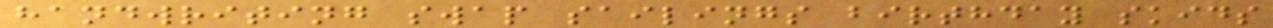handwriting swap sailings birthday skids
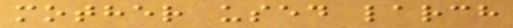mother used larch
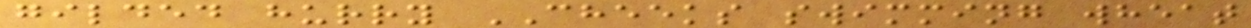gilded hurry CHEEKS swimming wheat
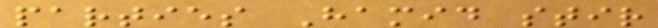parties Hamid stir
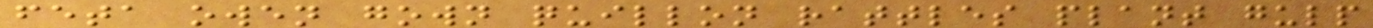feta owen gown quillon rattles plant gulp
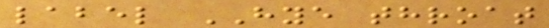label HYE throat
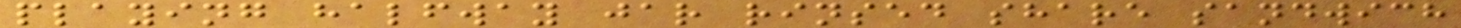playing halfway jar rinsed share sandwich
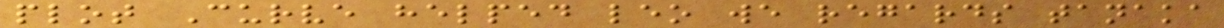plot Curve helped leo we regards tanaka
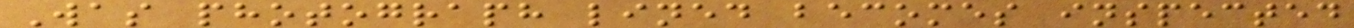Was photograph lined becomes inspected
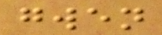gwen
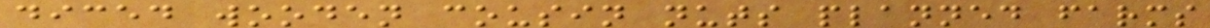diced wooden cousin nuts planned farms
